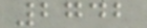2742
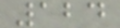124
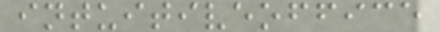intuitiveoffice
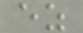ez
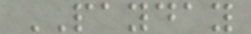PAYDAY
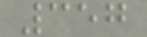357
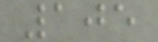105
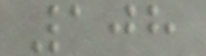108
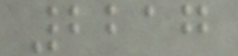2217
